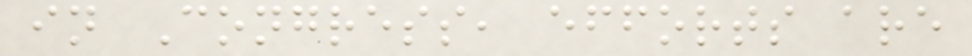in Congress, efforts are
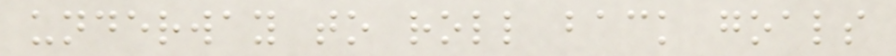underway to roll back goals
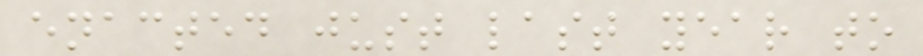enacted just last year to
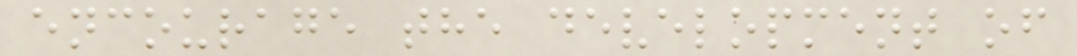encourage the development of
